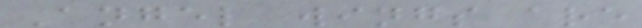Angel wings are
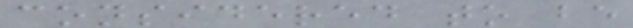considered to be
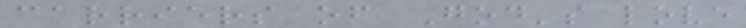carriers of God's love
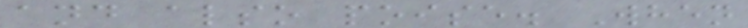and also poise. When
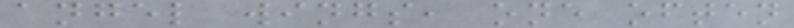angel wings, one often
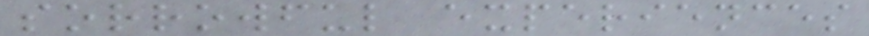sorrowful experiences
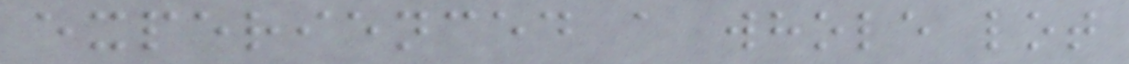experienced a whole lot
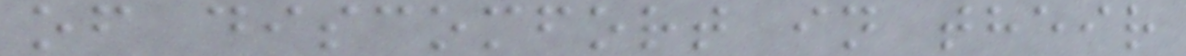of discomfort in their
